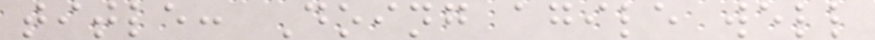title: Doing agile well
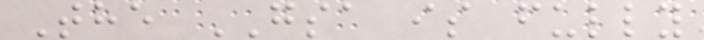The GSA is fully
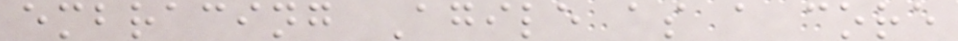embracing Agile as a core
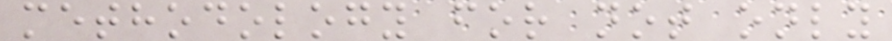methodology for not only
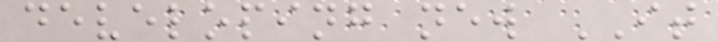developing new IT
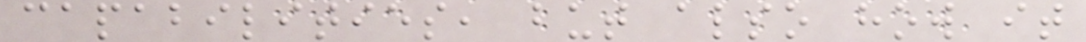capabilities, but also how it
